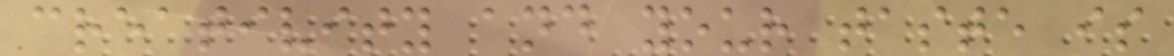creativity and your taste is
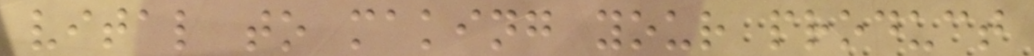vital to making your product
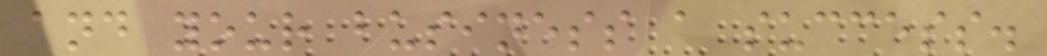and your business a success.
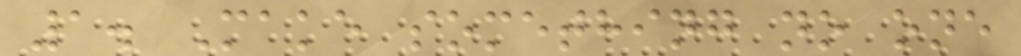1. Make something no one
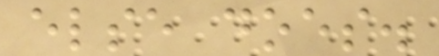else does.
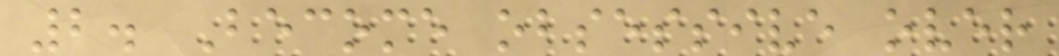2. Become obsessive over
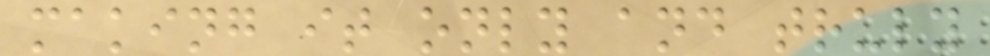making it only and truly
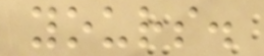yours.
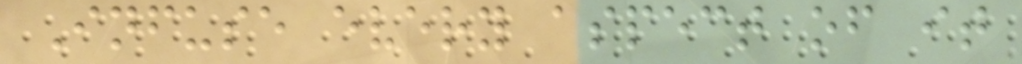Infuse every aspect of it
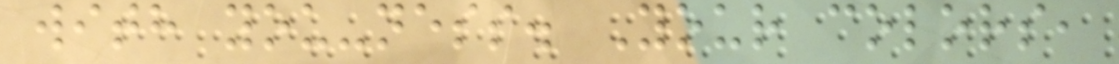with you-ness. Your colors,
